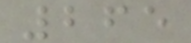265
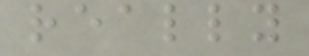really
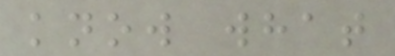know what
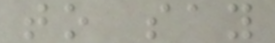to say
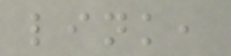link,
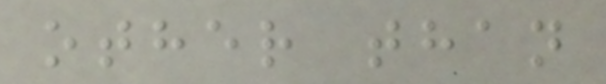other than
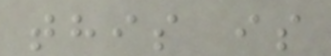this is
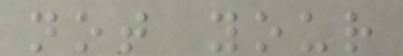not your
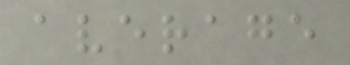average
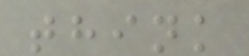think
